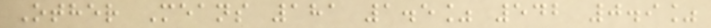Other Means 181 1.5% 542 0.9%
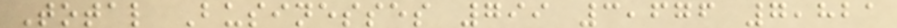Total Businesses 799 3,676 7,821
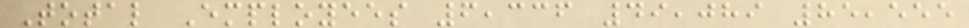Total Employees 6,336 49,089 85,555
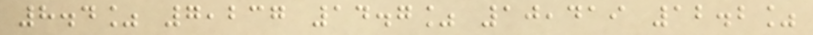8.4% 7,237 14.7% 10,419 12.2%
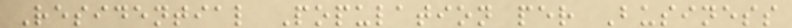Residential Population per Business
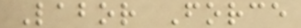Labor Force
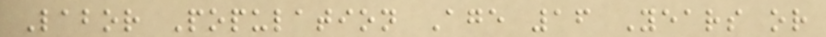Labor Population Age 16 Years or
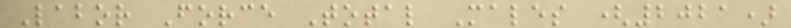Labor Force Total Males (2021)
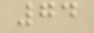74
